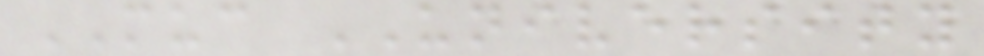MUC UNIVERSITY
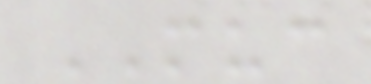MUC
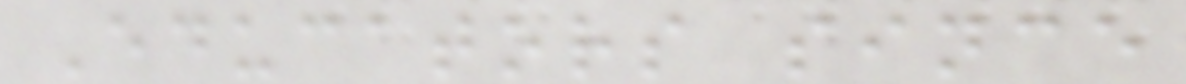Educators since
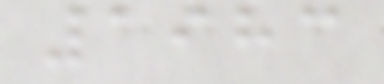1983
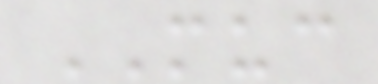MUC
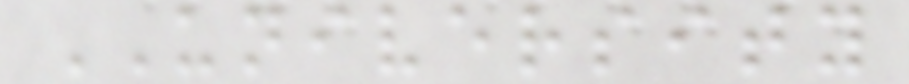UNIVERSITY
